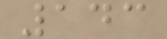143
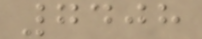7408
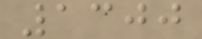1300
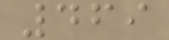469
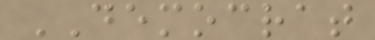DEMOCRAT
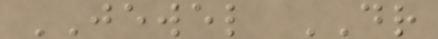JEWEL DR
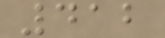412
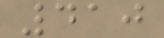410
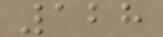128
